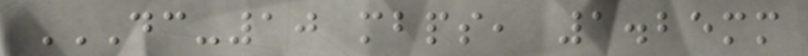DC-10 MBPS, 1.25MM
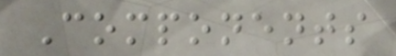Components
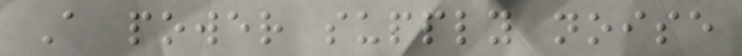A power supply noise
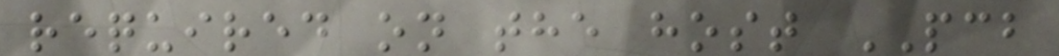required on the host PCB
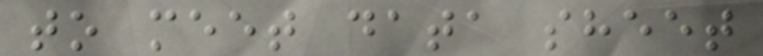to meet data sheet
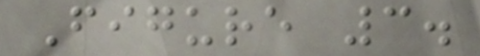Figure 3.
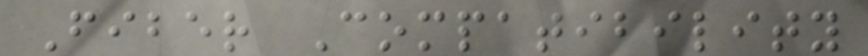Fiber Compatibility
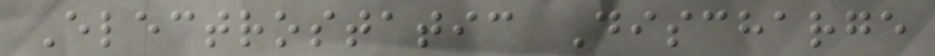Electrostatic Discharge
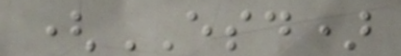(ESD)
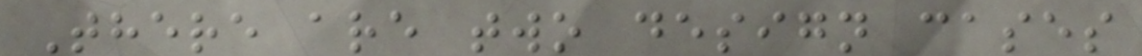There are two design cases
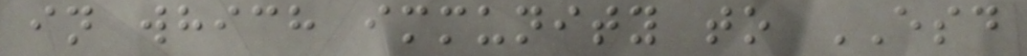in which immunity to ESD
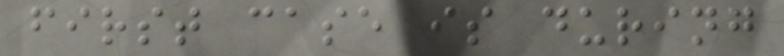first case is during
